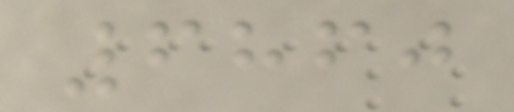6860
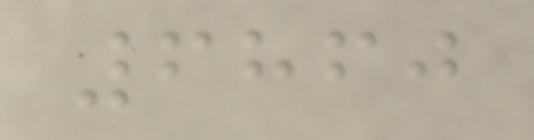6860
